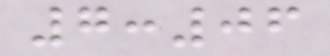7:06
